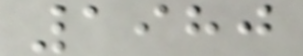1980
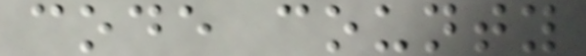code county
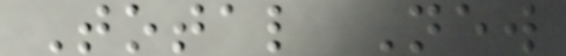Total New
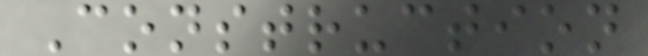Construction
